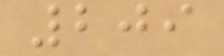209
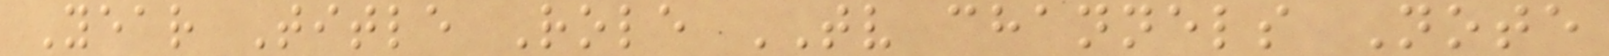Year Title Role TV channels Note
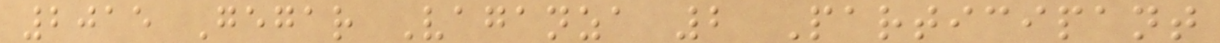2015 Gegar Vaganza 2 Participant
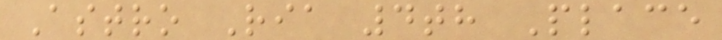Astro Ria 4th Place
